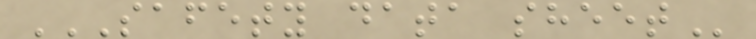SAFETY DATA SHEET
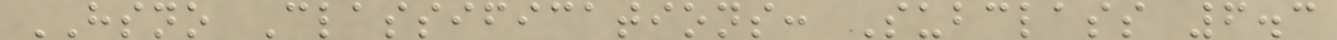HSNO Classifications: Subclass 6.3
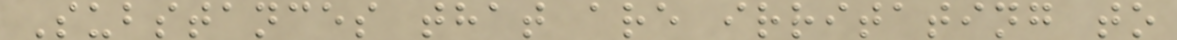Substances that are irritating to
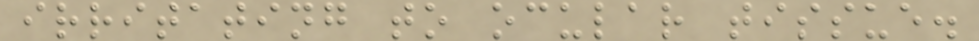irritating to ocular tissue.
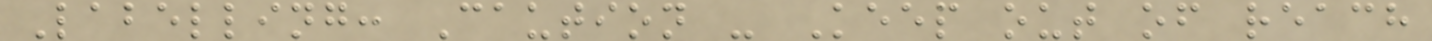Labelling: Caution - Keep out of reach
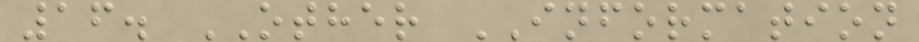16. OTHER INFORMATION
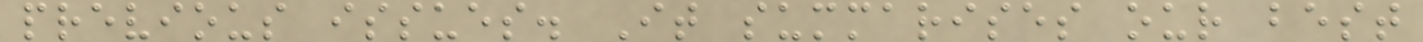previous issues. It summarises our best
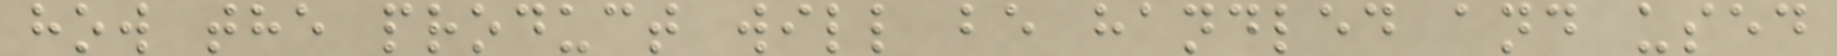how the product will be handled and used
